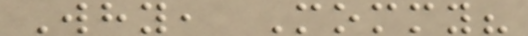Why, Mommy?
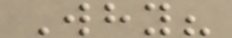Why?
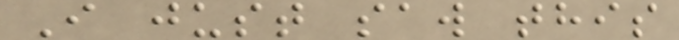I just saw this
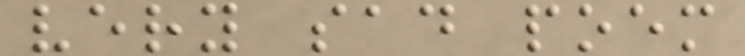very sad poem
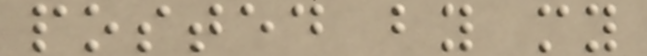posted by my
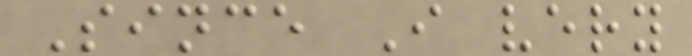Since I very
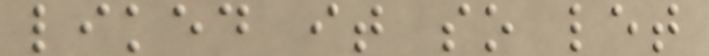liked it so let
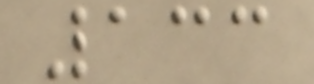133
